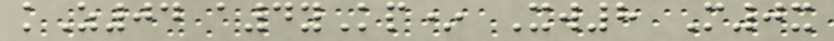kZ04 a4yKp* Xw8 M0x
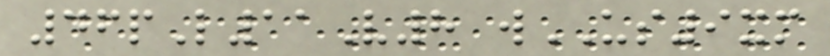46pL11V8 wUS9xm
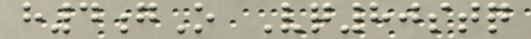h4gO Vq80stq
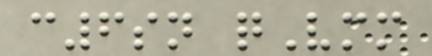c6sn qVmm
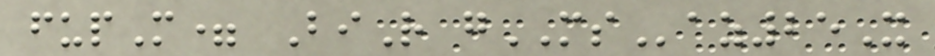fupM= BiR gMSaz25X
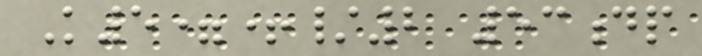K5=+/2 53dp
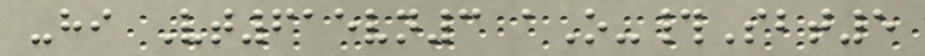-hi Vt615vn3 aO-#Sbt5
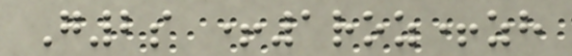G2s +1roz+zh
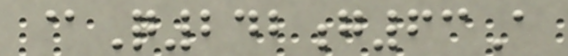@Q242g63A
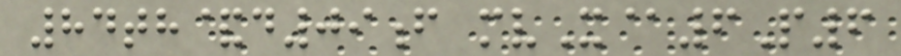84th&d09f mvX@6P6
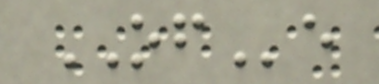OFe
